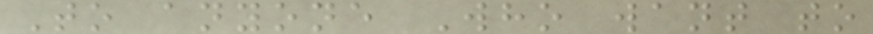To anyone Who want to
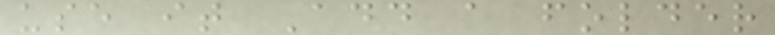use it Add a folder
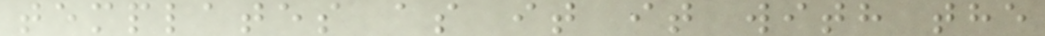templates as it it with the
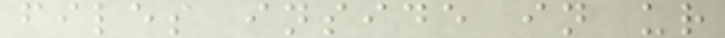files inside in ur
